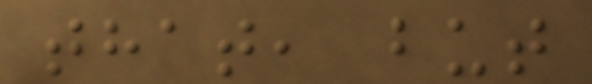that, but
